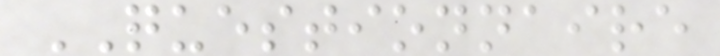QUESTIONNAIRE
